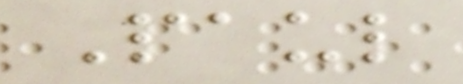Paul
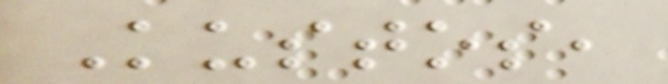Kustos,
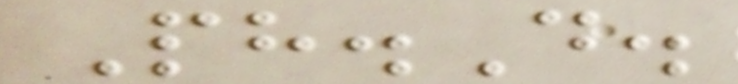Ph.D.
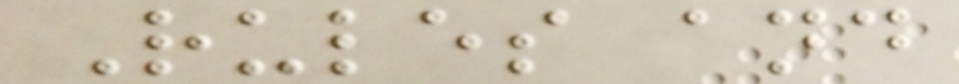Rules and
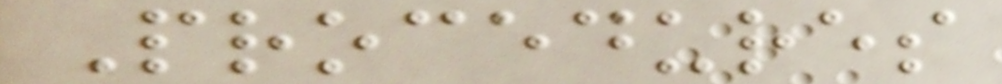Procedures
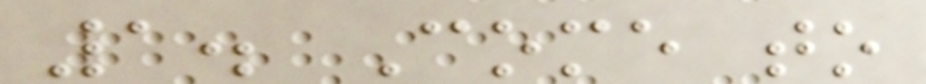1. Come to
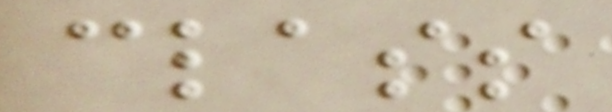class
